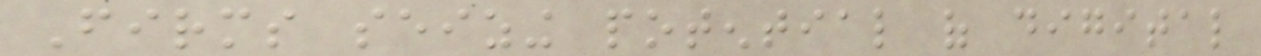Firms seizing potential of digital
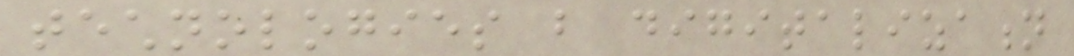technologies but digitalization
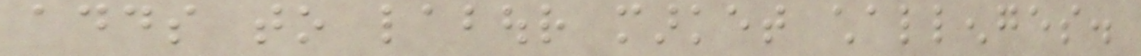adds to labour market challenges.
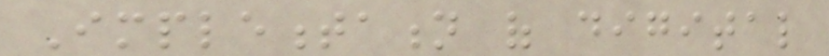Implementation of digital
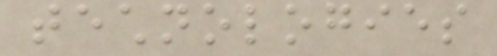technologies
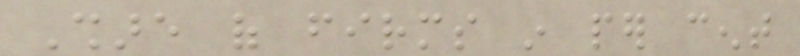Share of firms in per cent
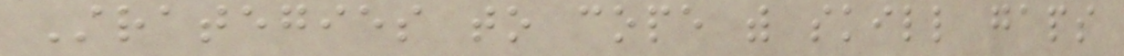Strategies to cope with skill gaps
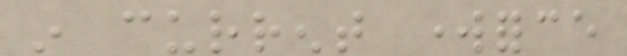in current workforce
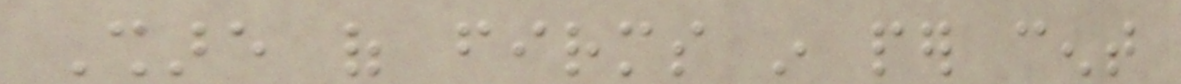Share of firms in per cent
